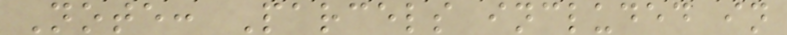Note: Parcels included in
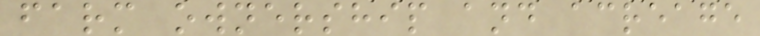farm ownership and acreage
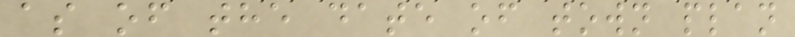as of the date of town plan
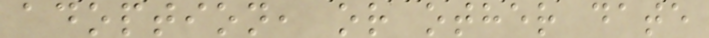adoption, or other date
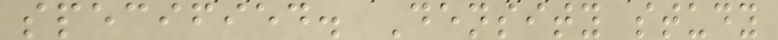specified. Density study
